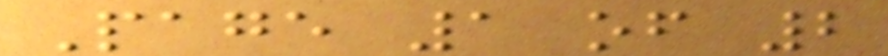Page 1 of 2
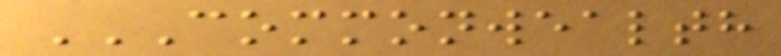COMMONWEALTH
